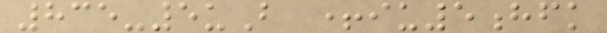835-5uB +iu5hfk
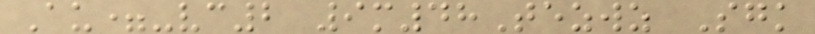Au=-vc2 9m48Tezwz Sgk
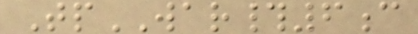TpWAR#6c
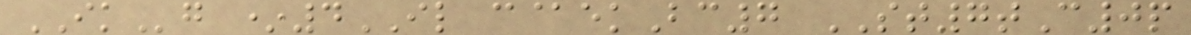IKg *4IL c@ekBc7 ST7tC0p
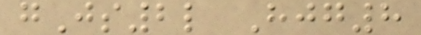gJs2l Hjg8
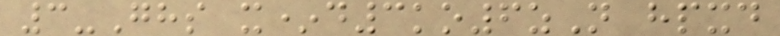3-Ghs x*d3ko6zN hpxd
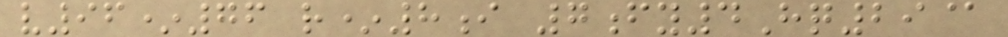v96*76 r*8i 7fy4Hq29@
